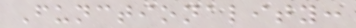Functionality:
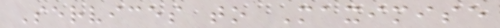Services to Maximise
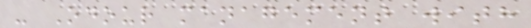- Odour management with
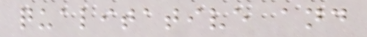qualitative and
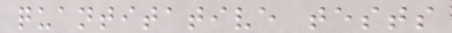quantitative tests
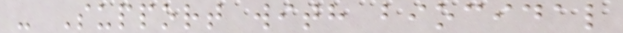- Support with biocidal
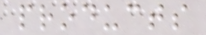products
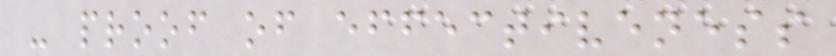- proof of effectiveness
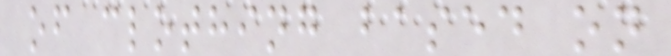of clothing based on
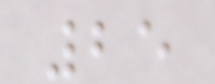25
